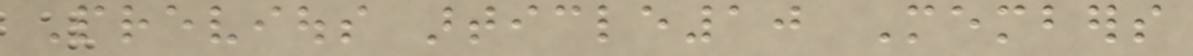Previous article10 Members
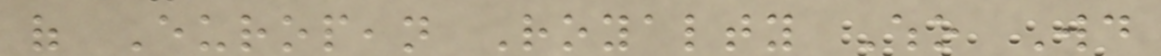of European Royalty Who Would
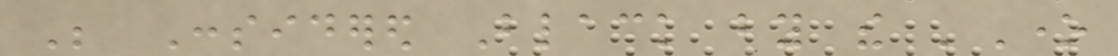Be Considered Black by the 'One
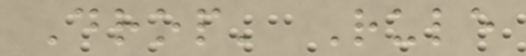Drop' Rule
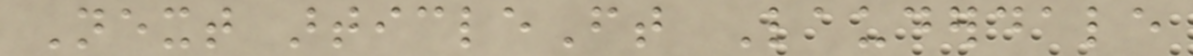Next articleFt Lauderdale
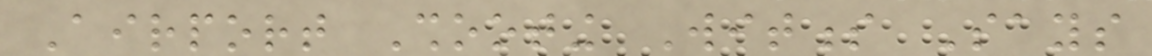Airport Shooting Witness Says
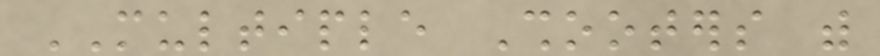MULTIPLE Shooters with
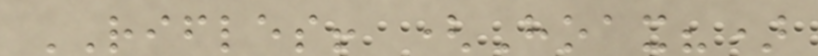RIFLES! (Hoax?)
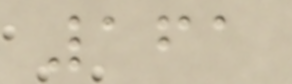161
